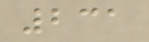231
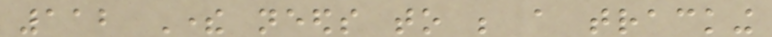112 There needs to be a tracking
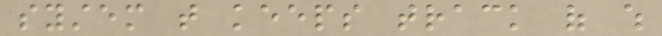system that keeps track of which
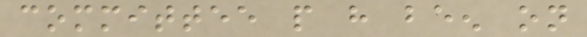committee people have been on
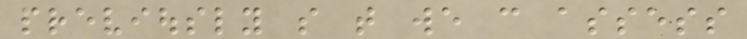previously so that we can assess
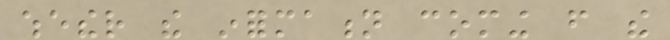whether the information coming from the
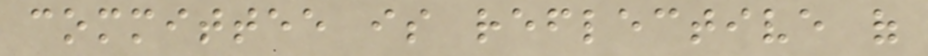committee is reflective of
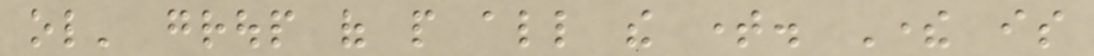ol' group of people all the time. There is
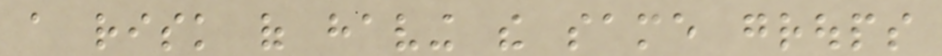a risk of having the same groups
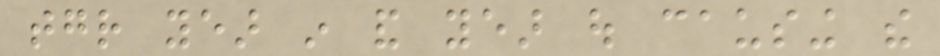together year in and year out causing the
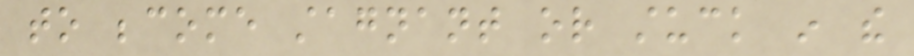to become stagnant or stuck in the
